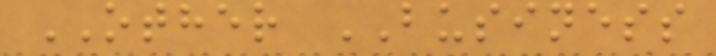OTHER BUSINESS
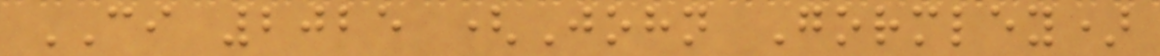CI 2025 (John Gormley)
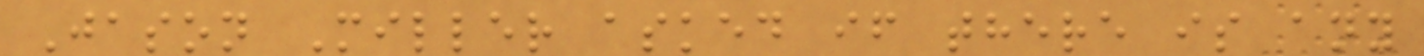Jason Miller asked if there is any
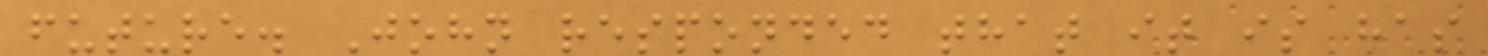future. John responded that it is has
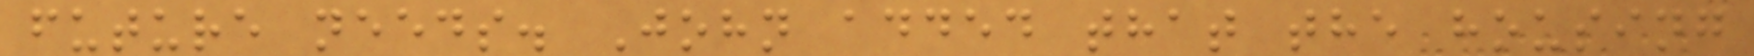future needs. John added that the housing
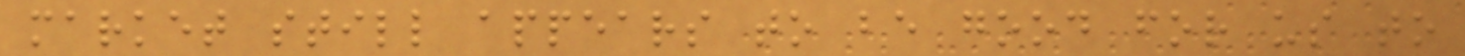market still appears to be good for us to
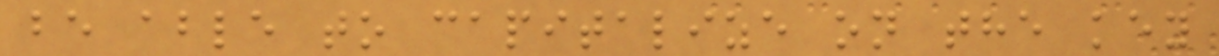be able to capitalize on the key
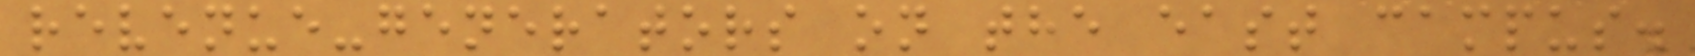revenue-generators on the east campus.
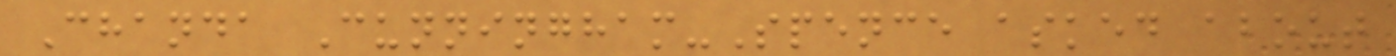Chanda Cunningham-Spence asked about
